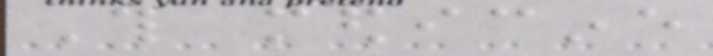This medicine
